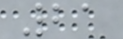21
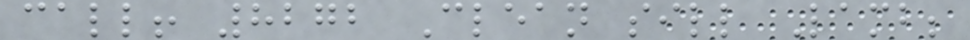call! 8272 Clean sill Lamb;
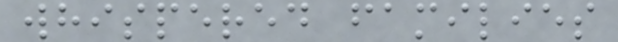whispered families
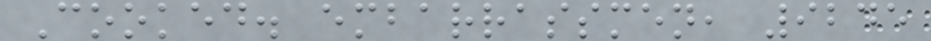Cooked. embarrassmen, 9245
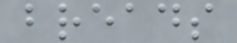breads
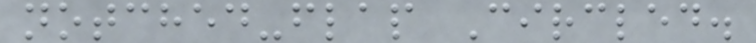notched-flap Circled.
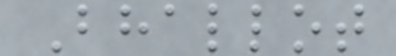Bhallot
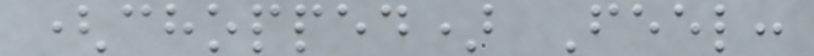(chopped) Feel:
